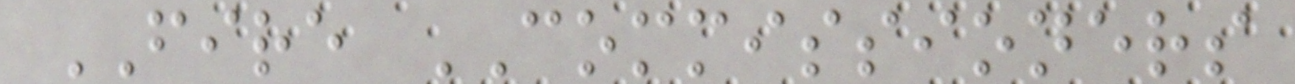FIRE COMMISSIONERS
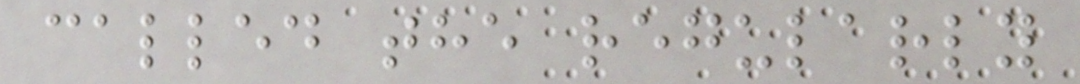called the regularly
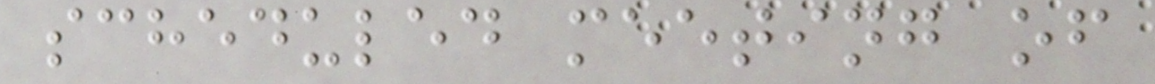scheduled meeting of
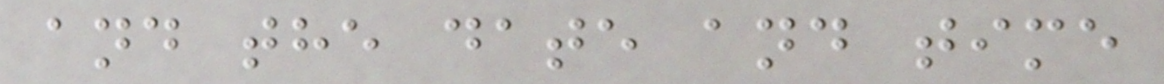and the date and time
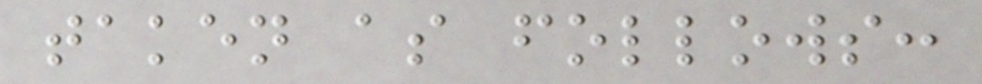taken as follows:
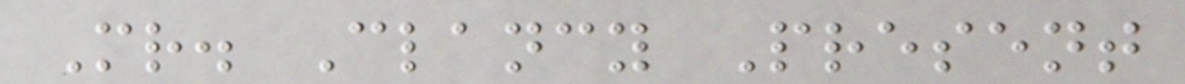Mr. Clancy Present
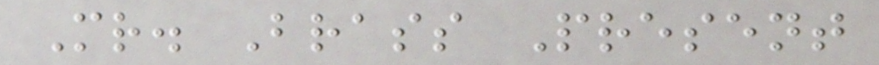Mr. Brass Present
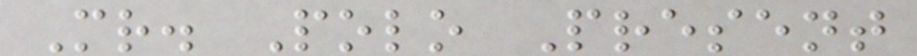Mr. Polo Present
